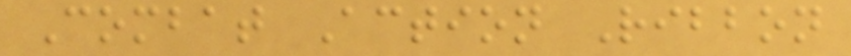Combat Action Ribbon
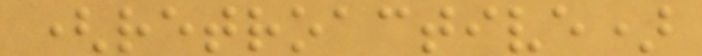(retroactive)
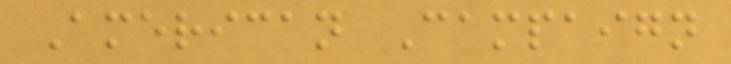American Campaign
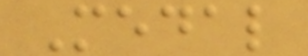Medal
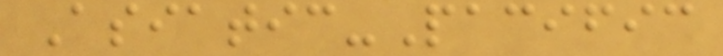Asiatic-Pacific
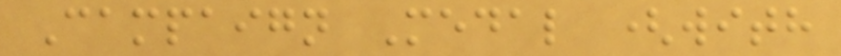Campaign Medal (with
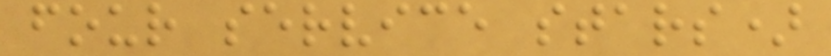four service stars)
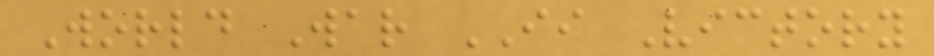World War II Victory
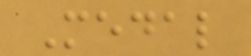Medal
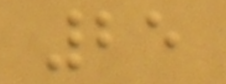25
